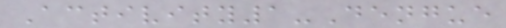Activity1-Dengue
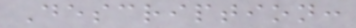Description:
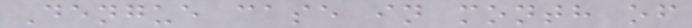Dengue case in month of
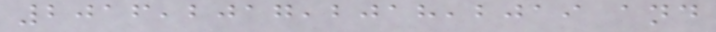2016,2017,2018,2019 and
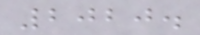2020.
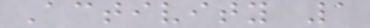Activity 1
